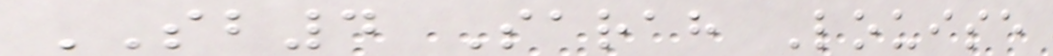SB4 Sarah Louise
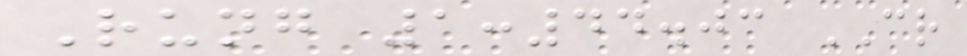Rung 1:44.03 CR
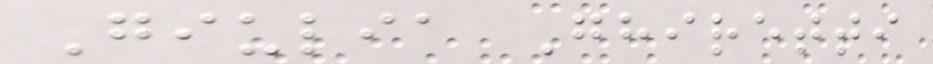Giulia Ghiretti
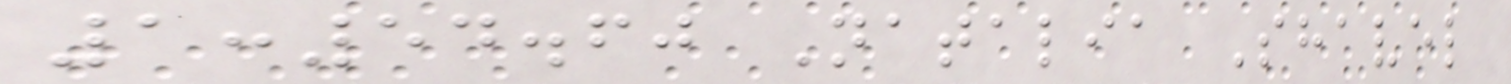1:54.60 Natalia Shavel
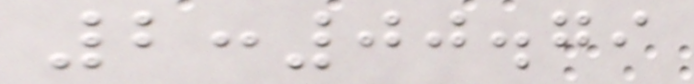2:00.79
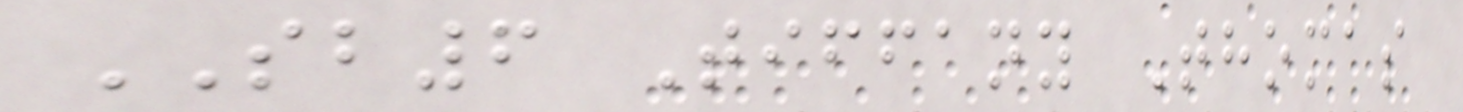SB6 Tiffany Thomas
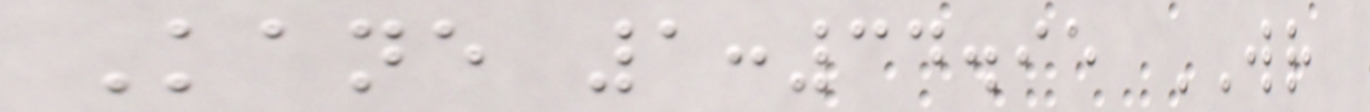Kane 1:34.95 WR
